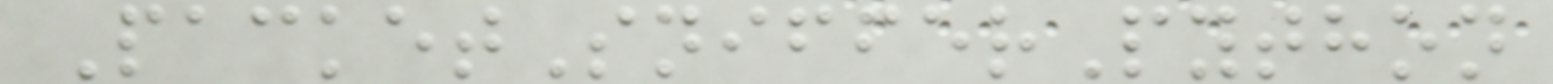PacketSnifferPython
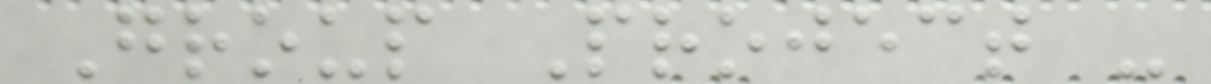Group Project -
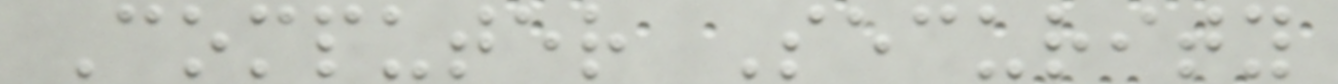Computer Security
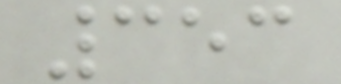353
